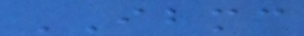IBMC
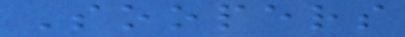Soopers
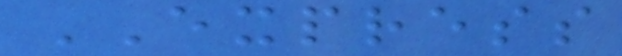EXPRESS
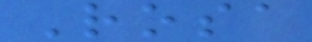Rosa
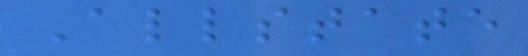Allstate
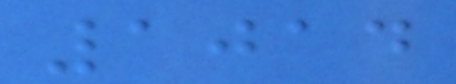1014
